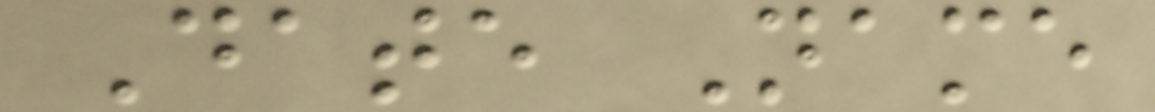Date Name
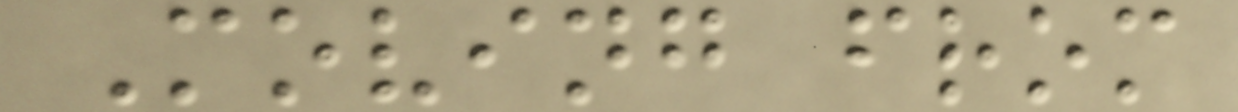Moving from
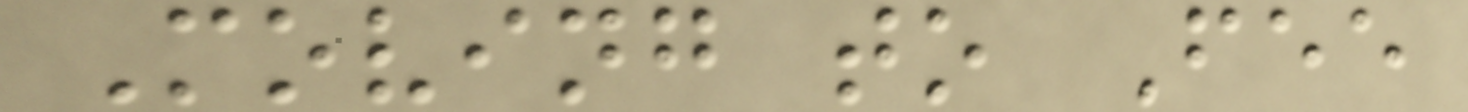Moving to Fee
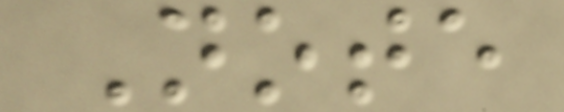Note
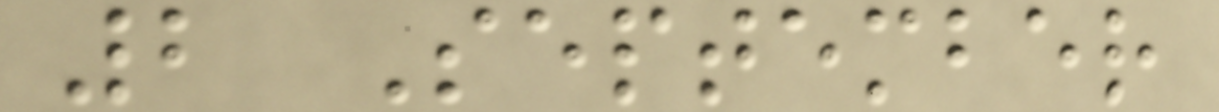2 September
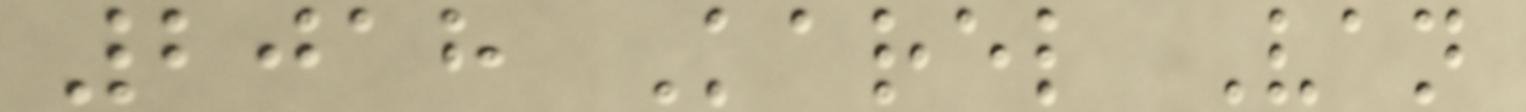2018 Karel Van
